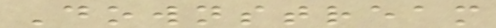Downstream
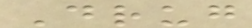Drug
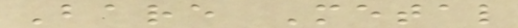Bare Metal
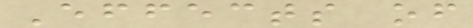Effects of
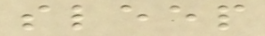sleep
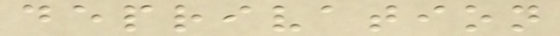deprivation
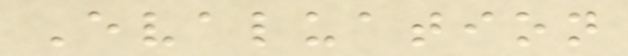Evaluation
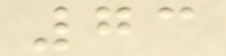73
